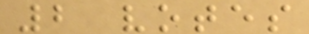2 votes
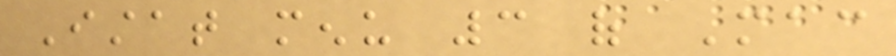Istat menu 3 of Mac
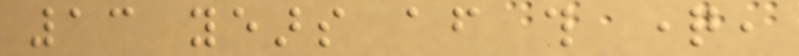13 years after this question,
